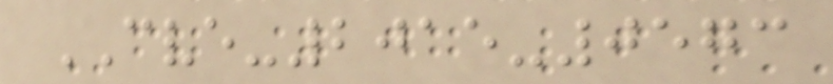CVE-2015-0573
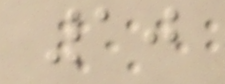10
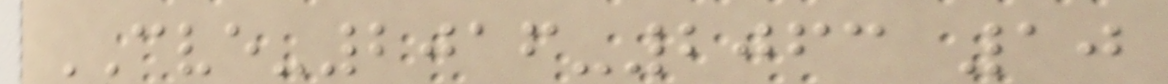CVE-2016-2063 10
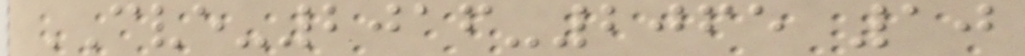CVE-2016-2065 10
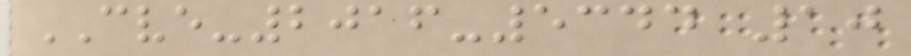CVE-2016-5344 10
